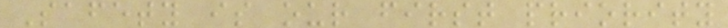Safety is our first priority
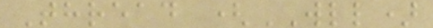Thread (WLL)
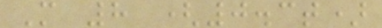M 8 (0.3t)
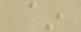~
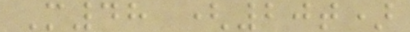M48 (20t)
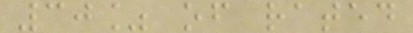30% of rated
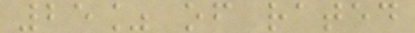25% of rated
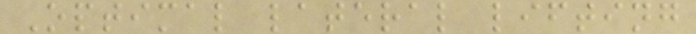Optimal lateral lifting
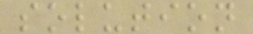solution
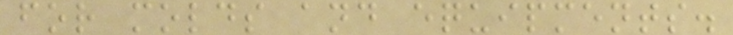for molds and equipments.
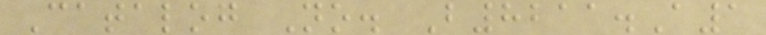Catalog No. B8211.A1
